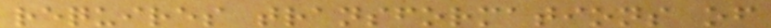requires transformations of
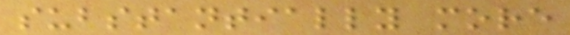substantially more
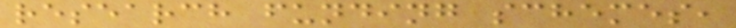research funding schemes,
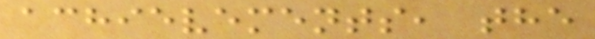achievements, the
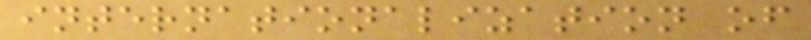internationalization of
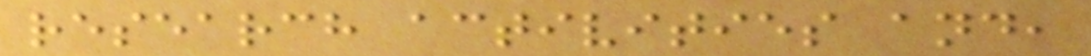research activities and,
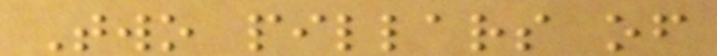Two pillars of
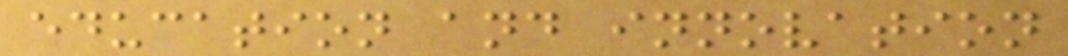education and innovation
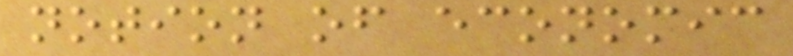notion of economic
